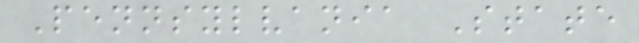Pennsylvania State
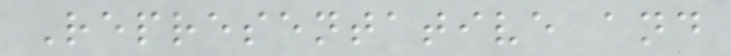Representative and
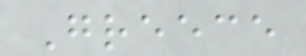Greece
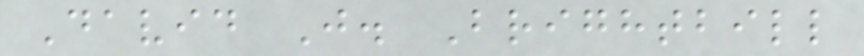David J. Brightbill
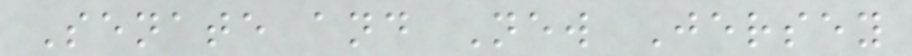Senate and New Jersey
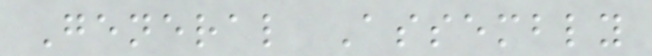General Assembly
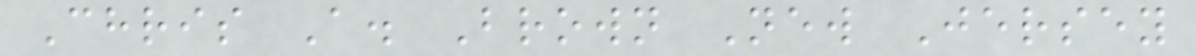Chris A. Brown New Jersey
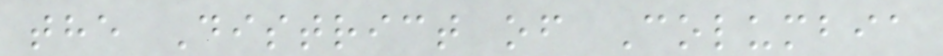the District of Columbia
